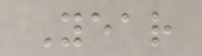Year
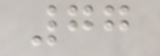77
